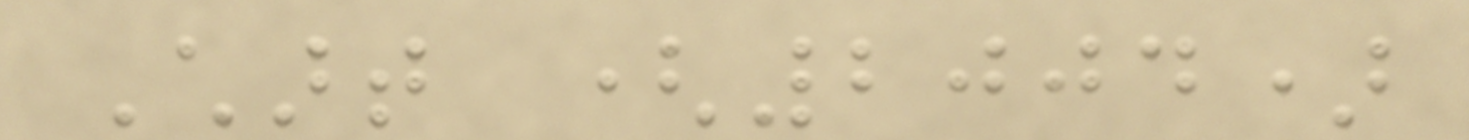Chart (2004)
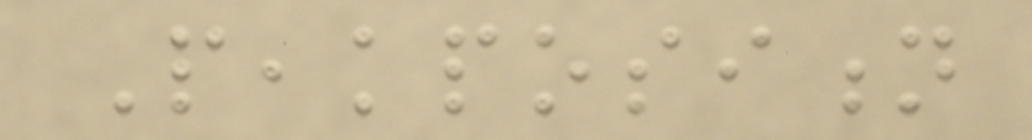Peakposition
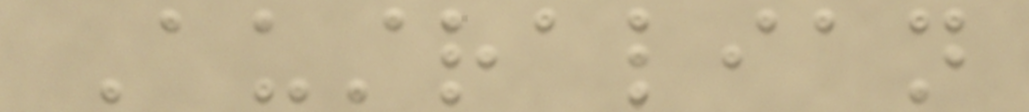Australian
